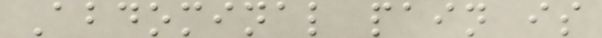Abdominal pain is
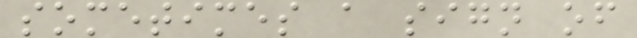sometimes a sign of
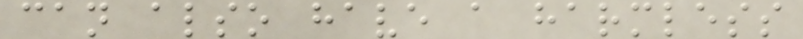can also have a harmless
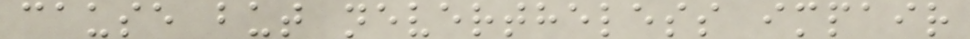cause but nevertheless impair
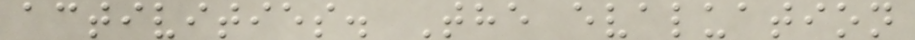activities. The evaluation
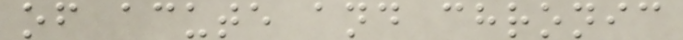of acute and chronic
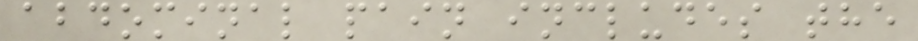abdominal pain includes the
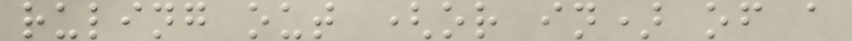ruling out (or in) of a
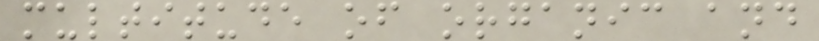multitude of organic and
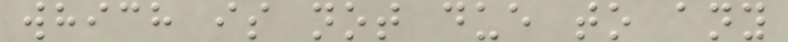which is not due to any
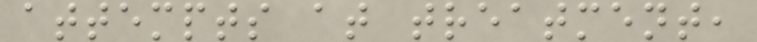attempts at treatment,
